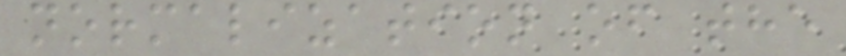normalization of the
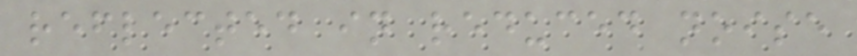reflected in reduced noise
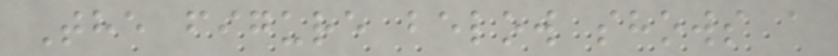The figure below shows a
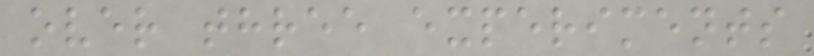over three experiments
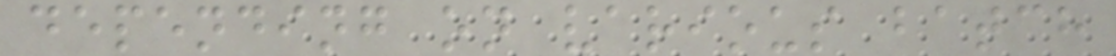depending on various batch
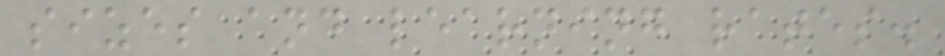sizes and learning rates.
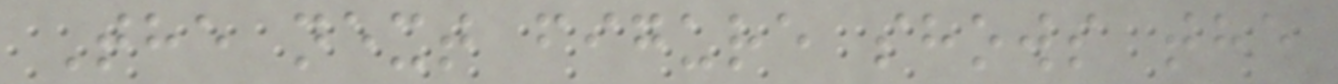The next figure shows the
